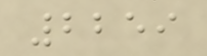2259
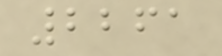2261
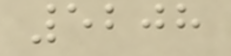5208
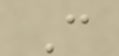C
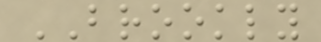BROOKLY
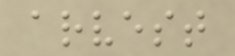arvest
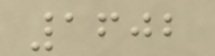1602
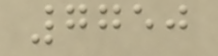7750
